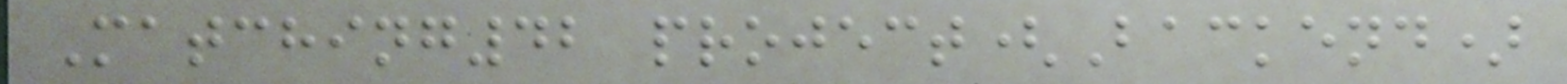Matching42 project(Backend)
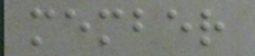member
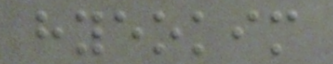hyeokim
